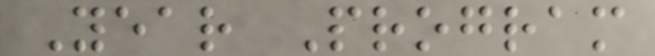Year Program
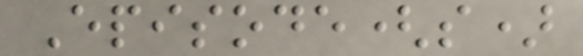Episode(s)
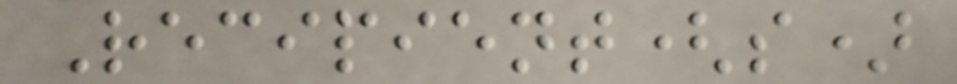Recipient(s)
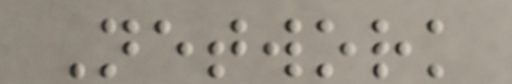Network
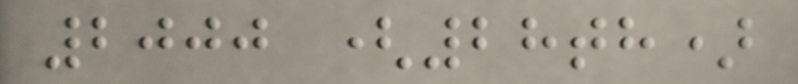2000 (28th)
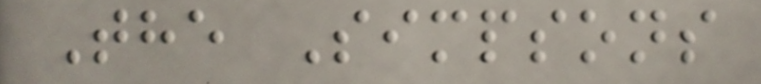The Simpsons
